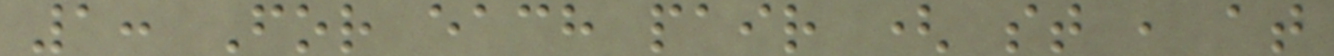1: For each pair ( st , at
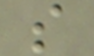s
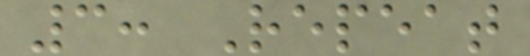3: Repeat
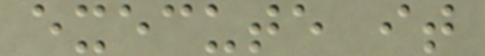execute it
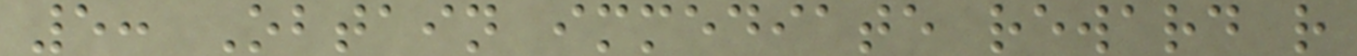5: Obtain immediate reward r
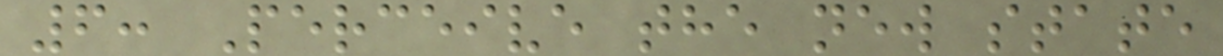6: Perceive the new state
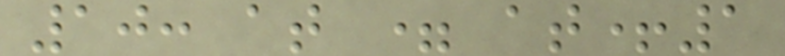10: at = at+1
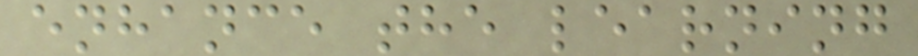enhance the learning
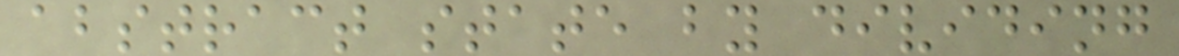abstract state by dividing
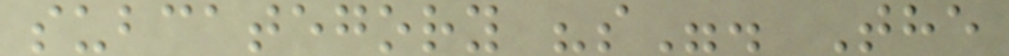subcategory "s". The
